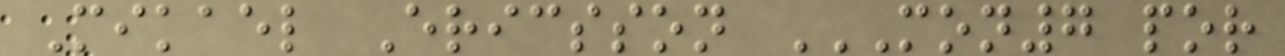Mikael Ericsson MON7 POR
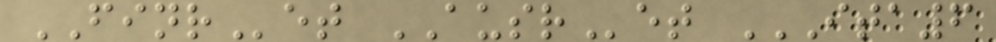FINRet AUSRet ITA6
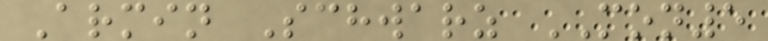Armin Schwarz MON5
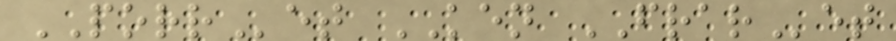PORRet KEN FRARet
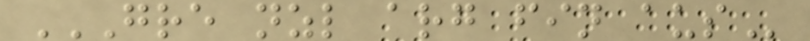GRE NZL ARG FIN AUS
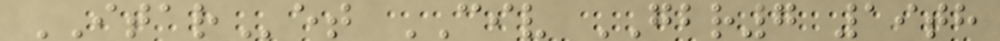ITARet CIV GBR7 19th
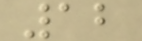12
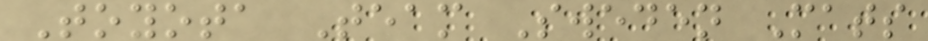Toyota Team Sweden Mats
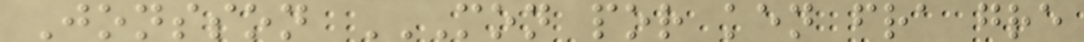Jonsson MON POR KEN FRA GRE
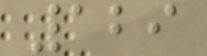129
